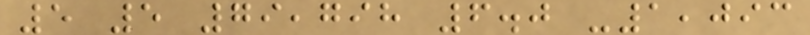5 5 79,798 6.0 -1,093
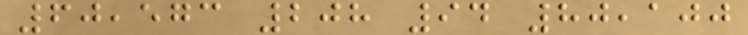60,573 208 94 80,100
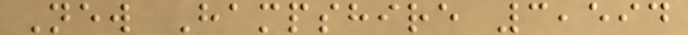New Hampshire 3,594
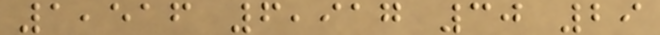1,516 6,917 30 29
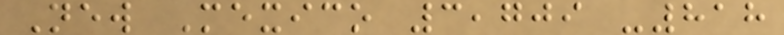New Mexico 3,709 -818
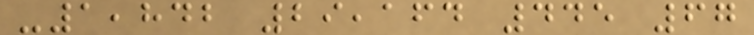-1,842 29,164 445 67
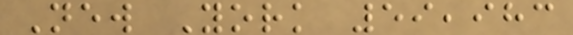New York 59,983
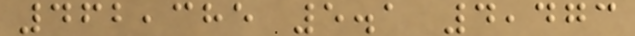462,385 5.1 4,473
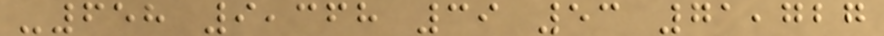-658 9,368 39 53 71,727
